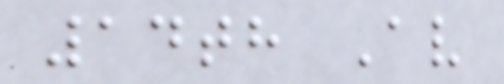14th Av
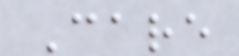Care
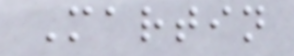Martin
